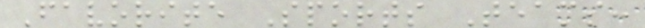Favorite Sports Teams:
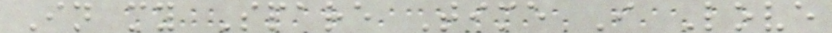In my Spare Time I Love
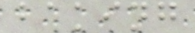baking
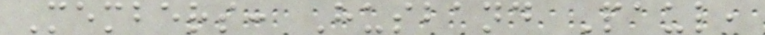Members: Husband Paul,
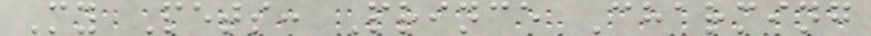My Pets: Prince Charming
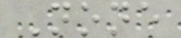None
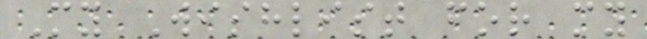My Wishlist for my
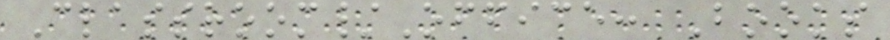Classroom/Office: Books
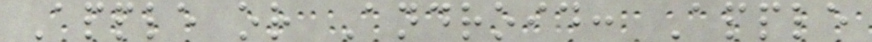Apple or Android: Apple
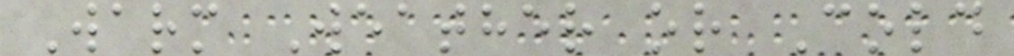Warm Weather or Cold
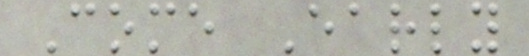Come Early
